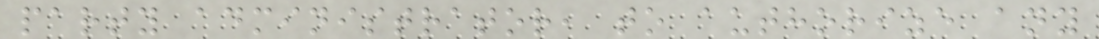party administrator, to authorize any
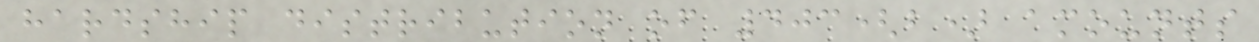hardship distribution of 403(b) amounts
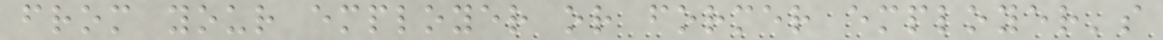from your employer or former employer's
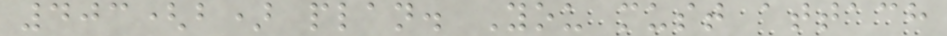403(b) plan. You must attach
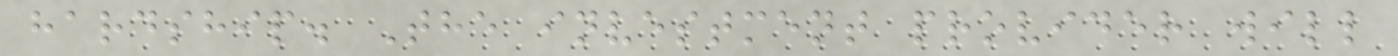hardship. The investment provider will
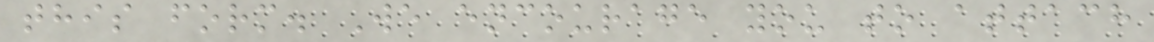this form. We encourage you to attach
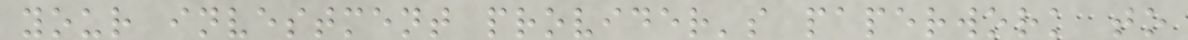your investment provider's paperwork to
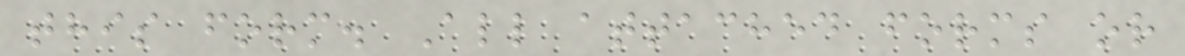this form. All attached forms or
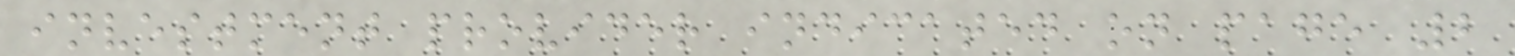investment provider indicated on page 2
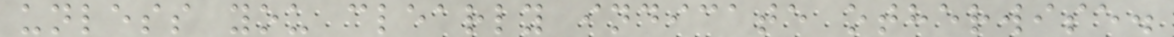unless you clearly indicate otherwise.
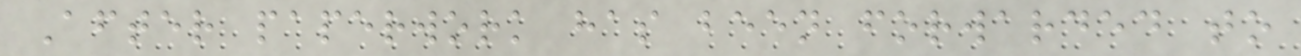After paperwork has been forwarded to
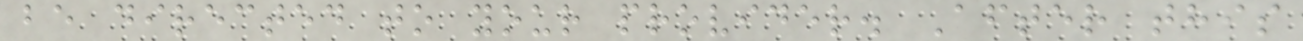be directed to your provider. After this
